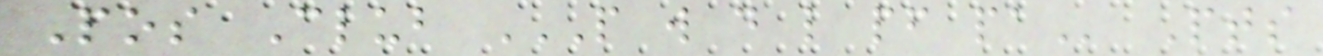Pos Club P W D L PF PA Pts
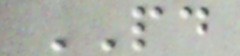PD
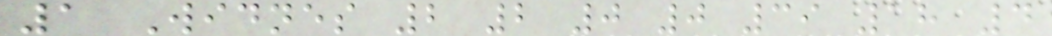1 Widnes 2 2 0 0 39 18 4
